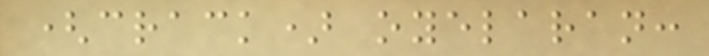(crack) oyelaran:
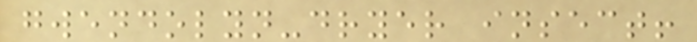gwendolyn-dryer insect!
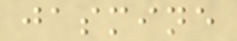jasmine
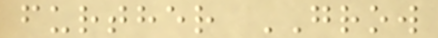further GROW
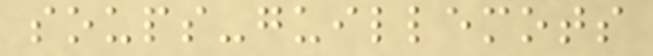soups-guillemots
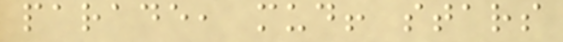parade, mud! stars
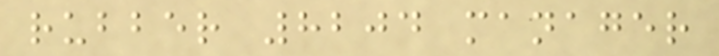rubber 8204 manager
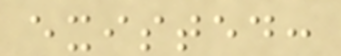existed:
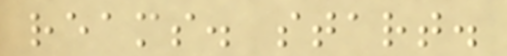reams. start.
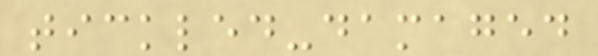tickled-damaged
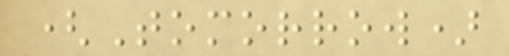(Tomorrow)
